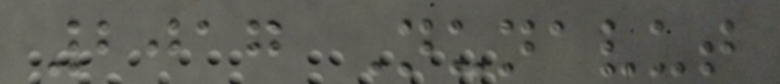2017 Nunavut
